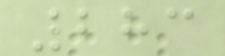283
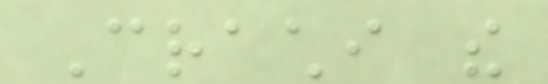Crachi the
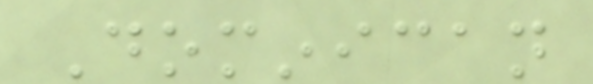Dominican
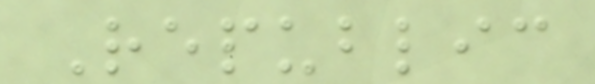Republic
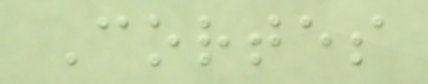Cortes
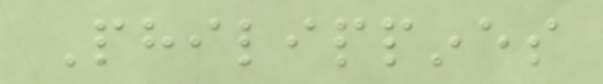Philippines
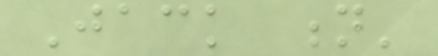Jack n'
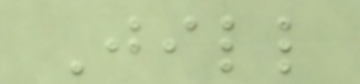Jill
